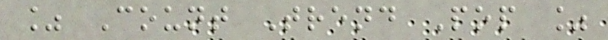% Count Trend Pop %
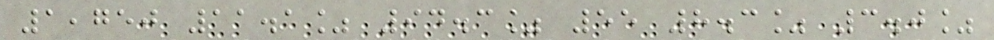1,750 11.1% 94.3% 55 8.3% 3.0%
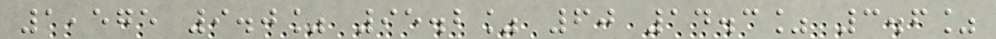1,575 9.0% 95.2% 60 14.3% 3.6%
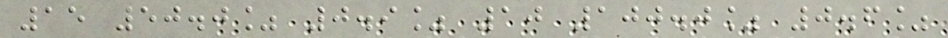15 50.0% 0.9% 10 100.0% 0.6%
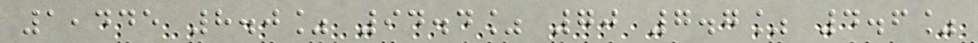1,445 8.0% 94.4% 70 7.7% 4.6%
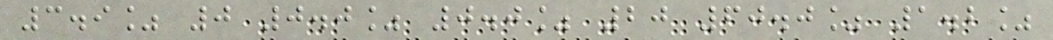3.9% 0 0.0% 0.0% 20 60.0% 1.2%
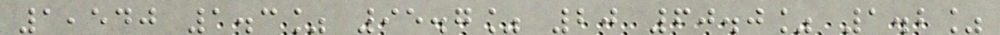1,540 1.3% 95.7% 20 60.0% 1.2%
